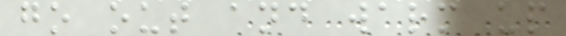go out and warm up
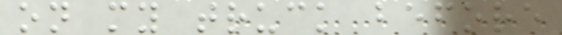on my truck before
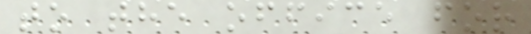to the office for
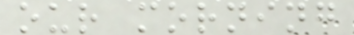our morning
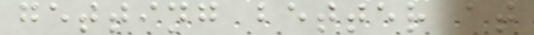getting better at
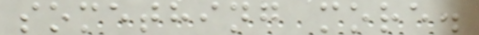something more.
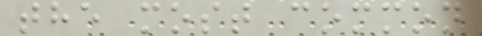the most common
